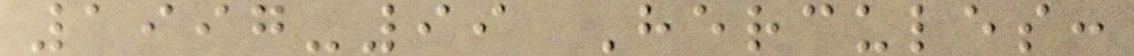1997-99 Hercules:
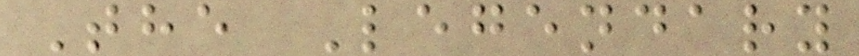The Legendary
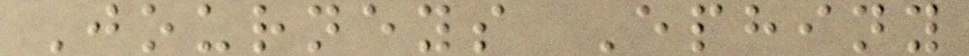Journeys Ephiny
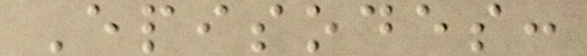Episodes:
